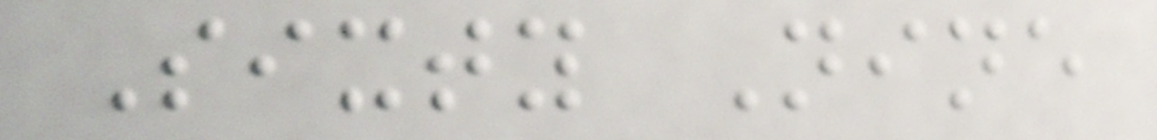Sixty Nine
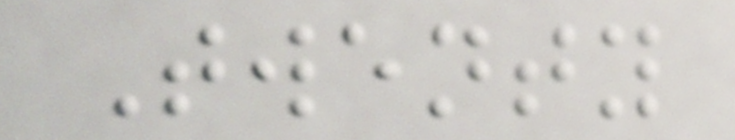Twenty
